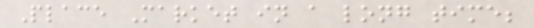Place Market in a long time;
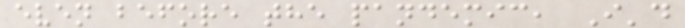even before the pandemic, I'd
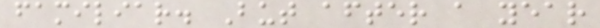familiar. But after a year
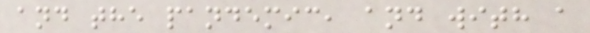and the pandemic, and with a
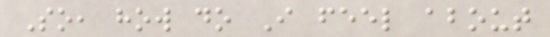So, how do I feel about
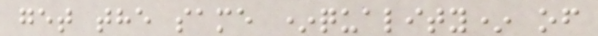get the same *quality* of
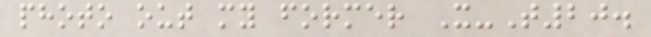photo out my former X-T20.
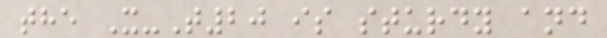the X-T20 is sturdy and
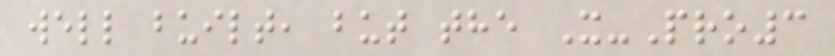well built, but the X-Pro3
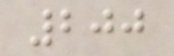200
